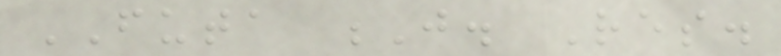FUTA J. Res.
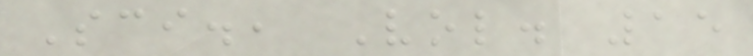Sci., Vol. 15
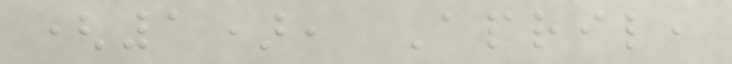(1), April,
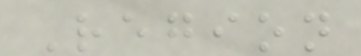Region
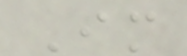Im
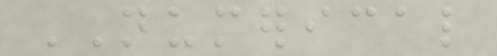NUMERICAL
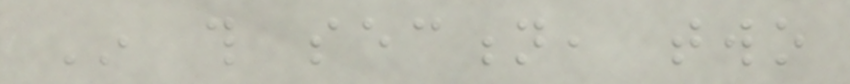In this section, two
